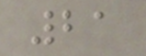21
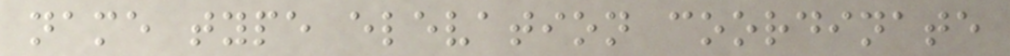name type elevation coordinate
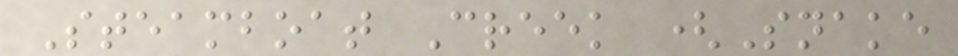Steamboat Creek (Snake
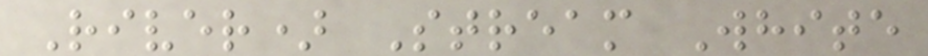River) Stream White
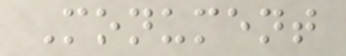Monument
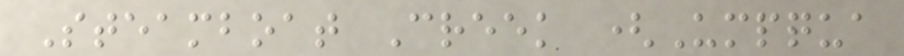Steamboat Creek (Umpqua
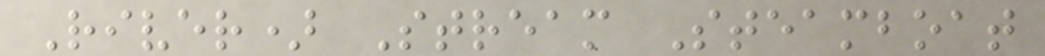River) Stream Steamboat
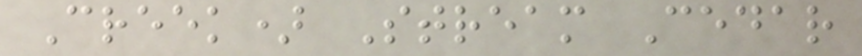Creek) Stream Cedar
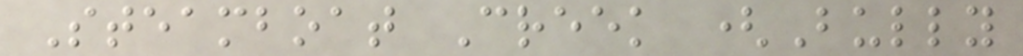Steamboat Creek (Bully
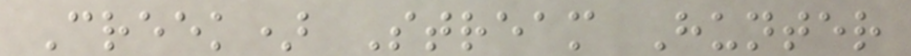Creek) Stream Hunter
